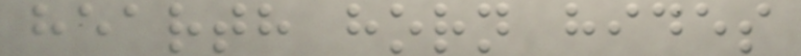hearth horn hides
